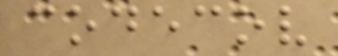codecov
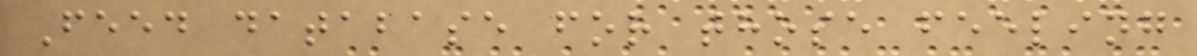Feed database for those feeling
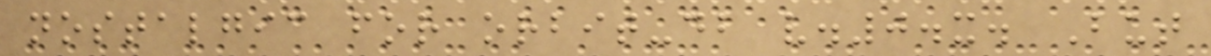nostalgic for orbit-db v.0.x. But
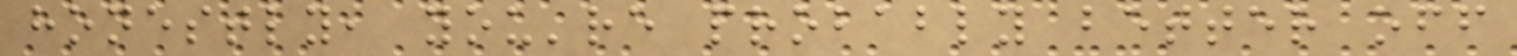honestly, you're probably better off
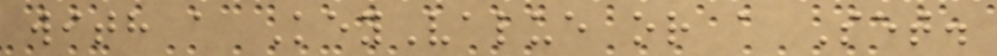with a KeyValue or a Set.
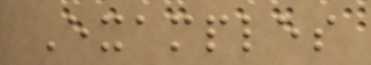Examples
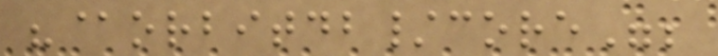"@orbitdb/core";
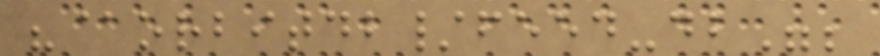"@orbitdb/feed-db";
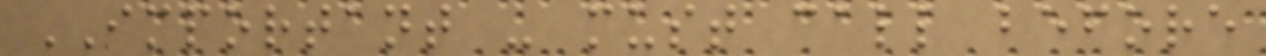IMPORTANT - must call before
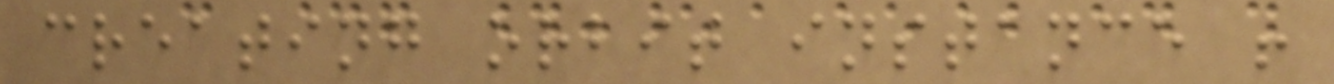creating orbit instance !
